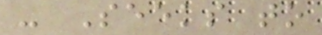- Seeks to
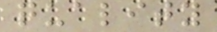quality
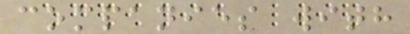companies with
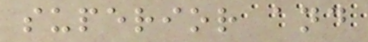superior and
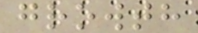growth
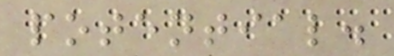potential.
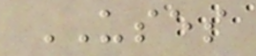USES
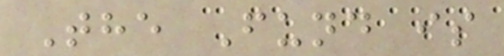The Fund is
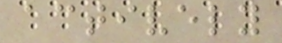actively
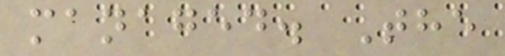managed. The
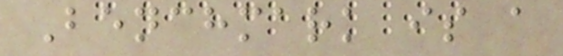Benchmark is a
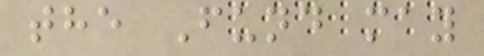the Fund may
